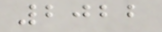2022
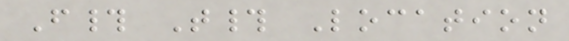F# T# Location
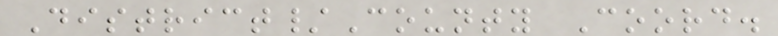District/County Coord.
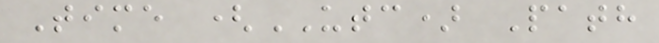Time (UTC) Path
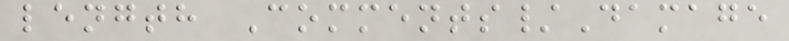length Comments/Damage
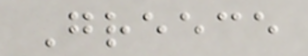Greece
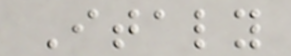Italy
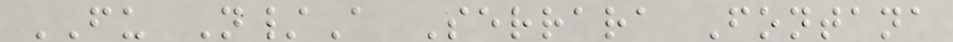FU N/A Serrara Fontana
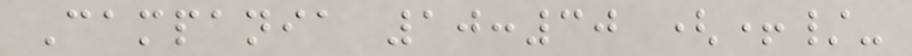Campania 10:30 (+/-
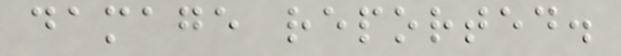damage reported.
